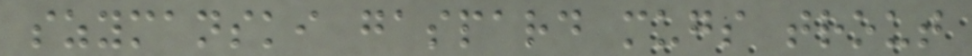szymanski gaspard mugs trout
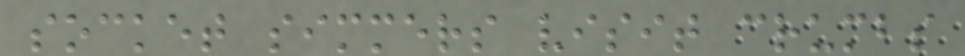socket simmers visit crumbs
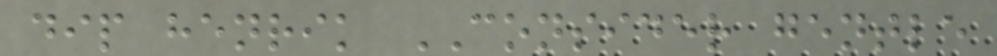dip henrik CONSIDER gentle
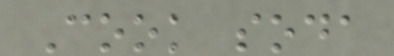Cook soda
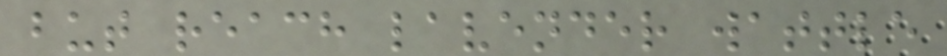but reach lavender wattle
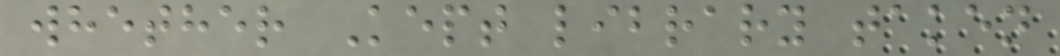whether Kept library taken
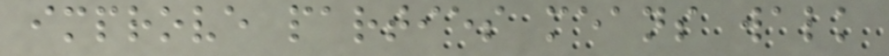improve parties means walk
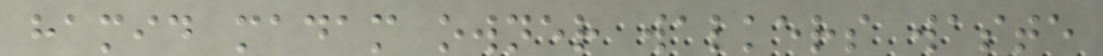hamid madam owner walkers waste
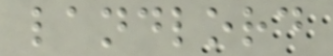landlord
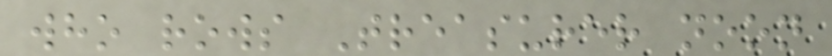who rows Treasurer noon
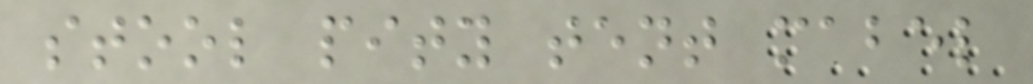stool pity tent mabel
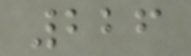226
